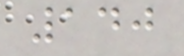140
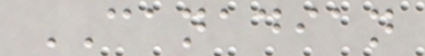CANADIAN
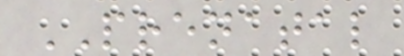PRENATAL
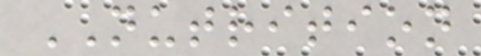NUTRITION
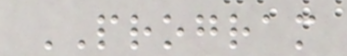PROGRAM
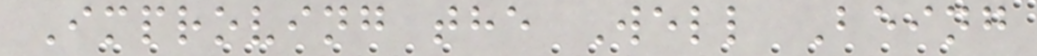Improving the Well Being
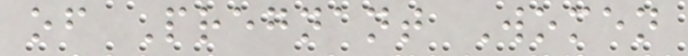of Pregnant Women
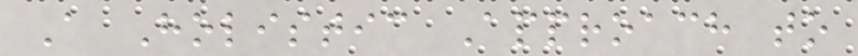A Holistic Approach to
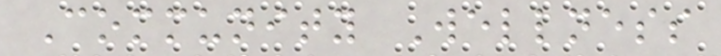Community Wellness
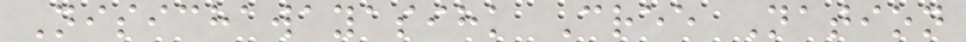Nisichawayasihk Cree Nation
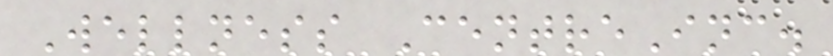Wellness CentreInc.
